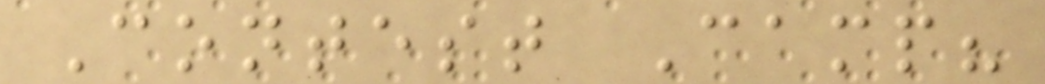Contest Camp?
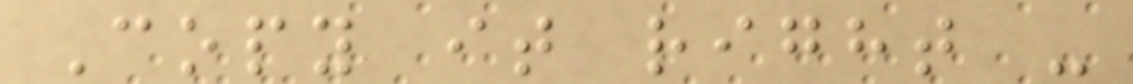Copy it right -
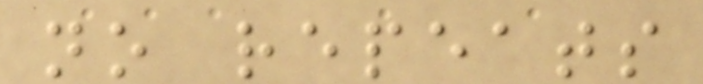no repeats
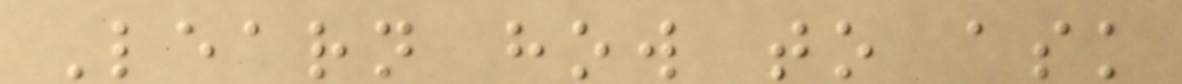Learn how to ask
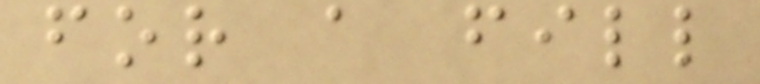for a fill
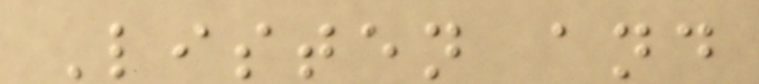Listen and
